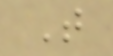T
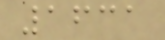1631
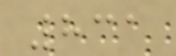831
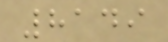8149
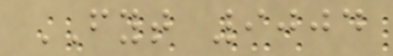FYT 9004
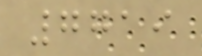7719
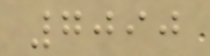7090
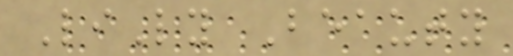LiLy Beauty
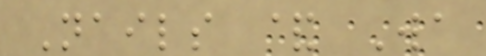Nails & Wa
